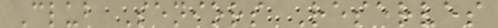Club Seniors Reserves
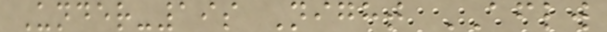Under-19s Night AFLW
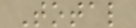Total
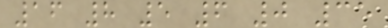16 8 5 6 0 35
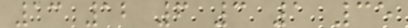13 12 6 3 1 35
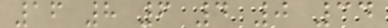16 8 6 4 0 34
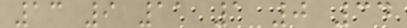13 9 11 1 0 34
